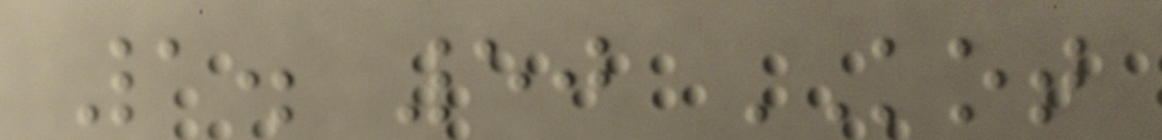1. 50 KOT
